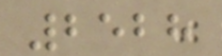2528
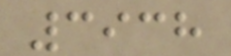3938
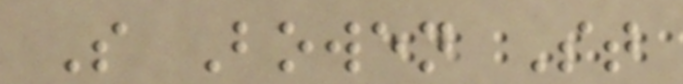S Bowen St
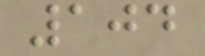104
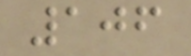106
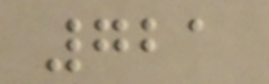721
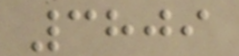3809
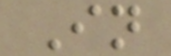In
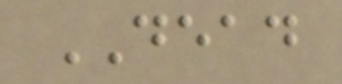DEAD
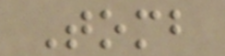Tomb
